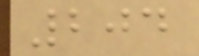204
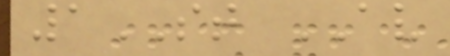1ST AV
